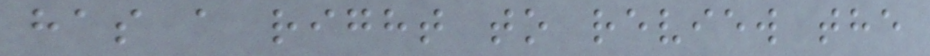has a right to review the
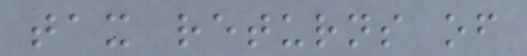tax returns of
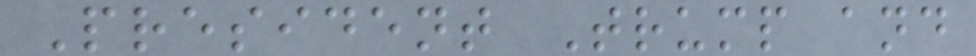President Trump and
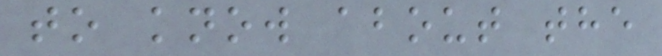to know about the
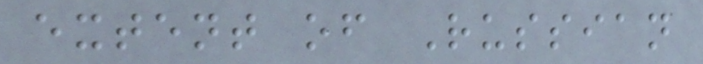extent of Russian
